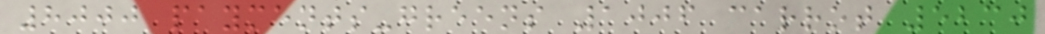8000 payments-greens 1006 carrot 5230
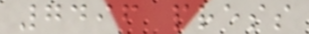7496 press
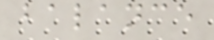balance
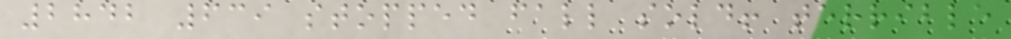2842 639 stopped fall sold! terrible
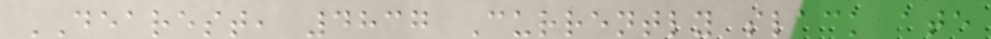DEAREST, 4837 Currently slack ate
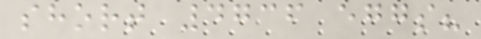short 4736 eggs?
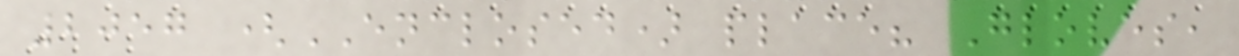2057 (ENCLOSED) place? Gloves,
